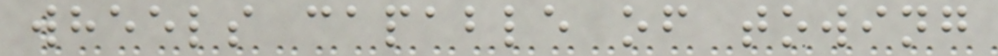wheels capable of towing
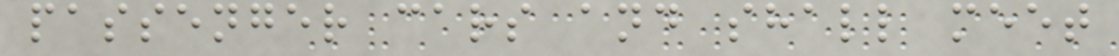passenger cars and shall meet
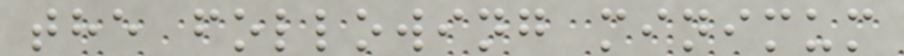the following minimum
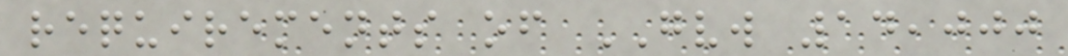requirements of GVW 14,000
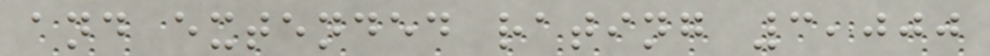and extended rating 3,000
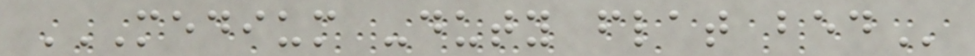MEDIUM -DUTY FLAT BED
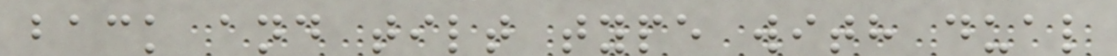back and tilt type with dual
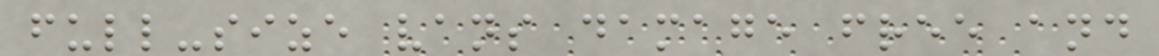full-size vans damage free and
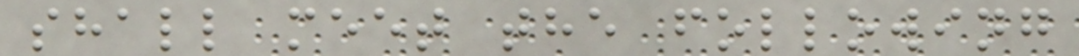shall meet the following
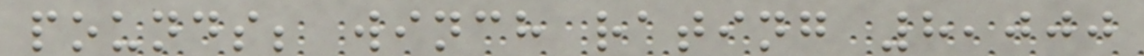pounds; winch rating 8,000
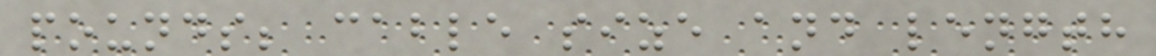pounds; cable size and length
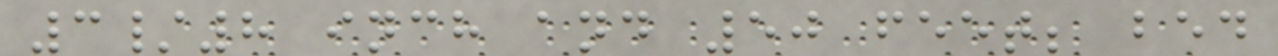3/8 inch and 50 feet; bed
